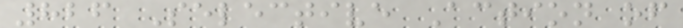826 Selective Action of
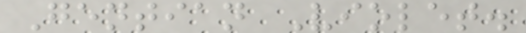Gentian Violet.
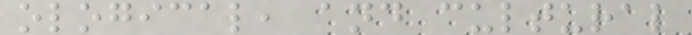ological, and cultural
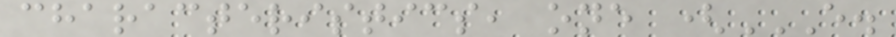characteristics, one (E.
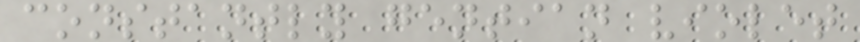constantly gentian violet
